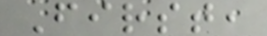First,
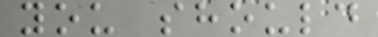you should
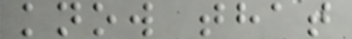know that
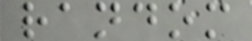random
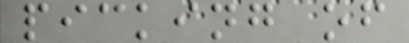picking of
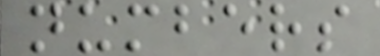numbers
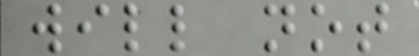will not
